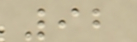92
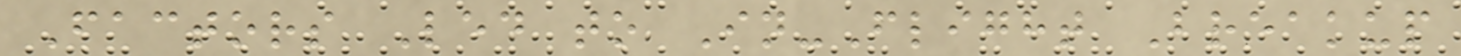Factors Led to In-Flight Breakup
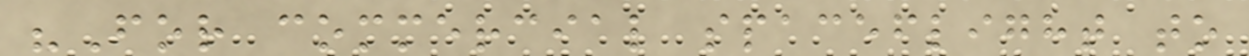"For commercial spaceflight to
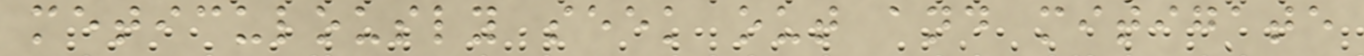meticulously seek out and mitigate
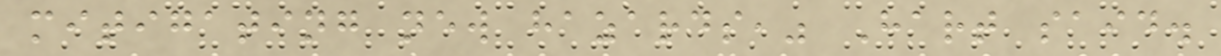mitigating new hazards," Hart said.
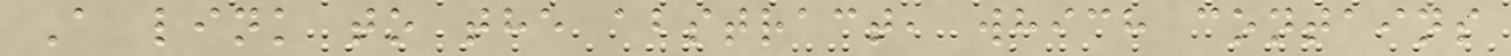A link to the abstract, which contains
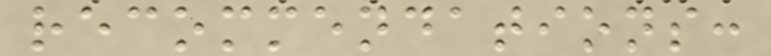recommendations:
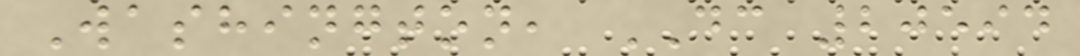Washington, DC 20594
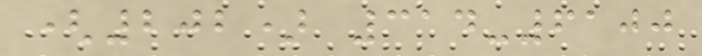(202) 314-6100
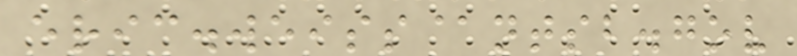eric.weiss@ntsb.gov
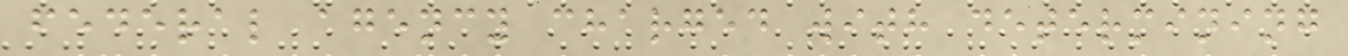federal agency charged with determining
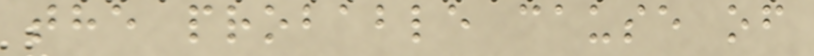the probable cause of
